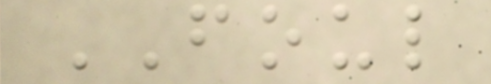FOUL
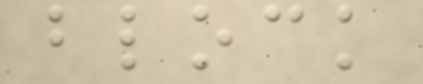block
